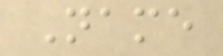Name
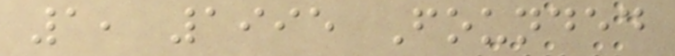1, 1995 Founded
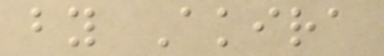by Akira
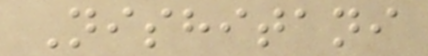Nishitani
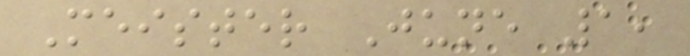Meister June 1,
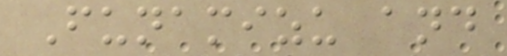Funamizu and
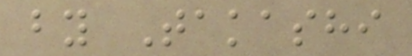by Takashi
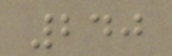240
